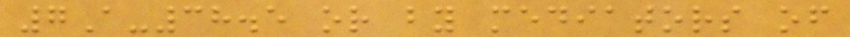7A-38.5 or by mediators of
